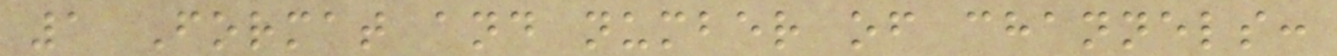1 Format and number of channels:
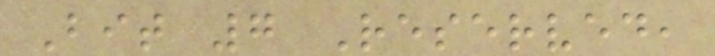Bit 7 Reserved,
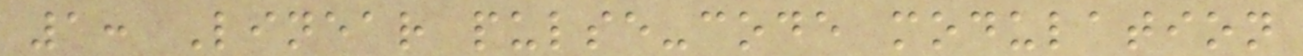1: Linear pulse-code modulation
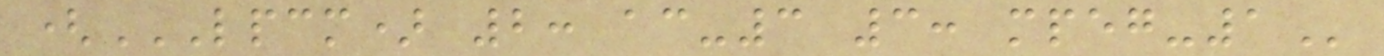(LPCM) 2: AC-3 3: MPEG-1
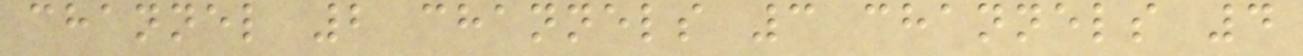channel 2 channels 3 channels 4
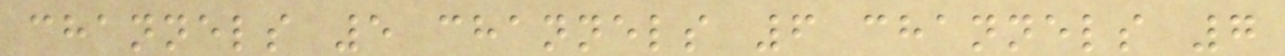channels 5 channels 6 channels 7
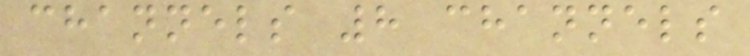channels 8 channels
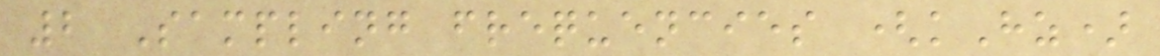2 Sampling frequencies (kHz)
